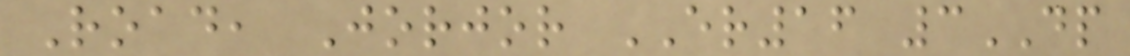Road, Jorjor ER16 3DP
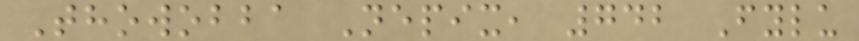Thowobba Nepix, 742 Fylu
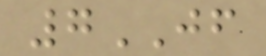7JF
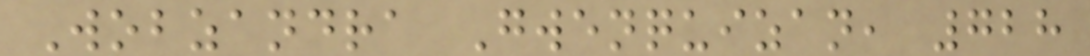Wobzandra Gwenquizan, 728
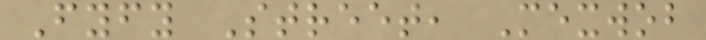Fyfy Street, Mexwob
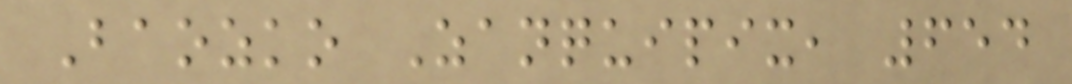Baozko Zanquipix, 654
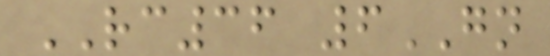RC36 6GN
